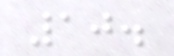10.
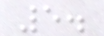5.
